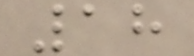18
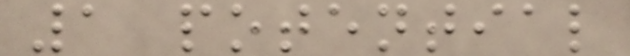1 potential
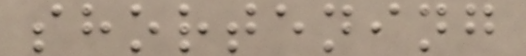shortening
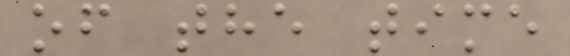of the time
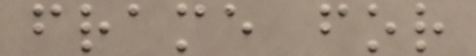frame for
